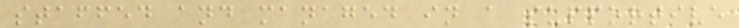staffed and managed in a supportive
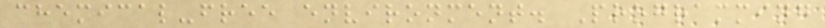chemical-free environment. Programming
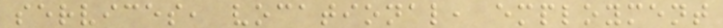services, vocational, employment
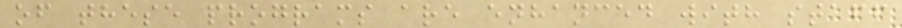of these programs are enhanced with staff
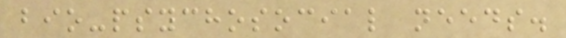bio-psychosocial needs.
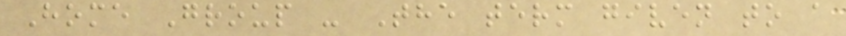Home Group - The term given to a
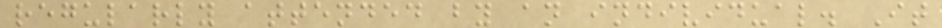regularly attended by an individual. It
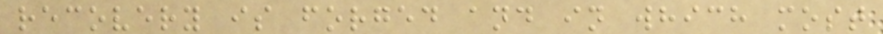recovery is forged and in which most
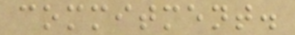commitment.
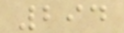294
